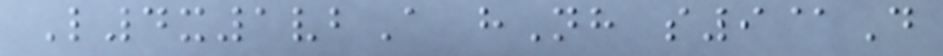L4x1vbA hNh s9@D
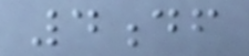4df
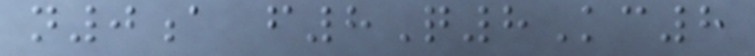n0a f8Q8Kc8
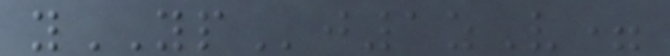yYPj1zV=
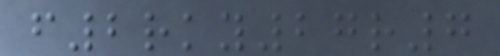f2rky27r7
